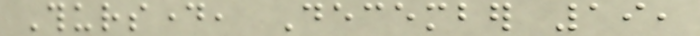Thursday, December 19,
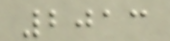2013
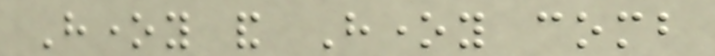Honey and Honey comb
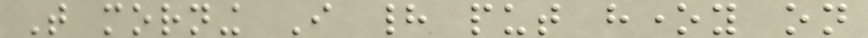That morning I had put honey on
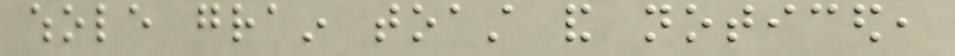whole grain toast and noticed,
